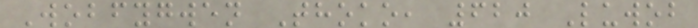Wobfygwen Thoko, 620 Luwob
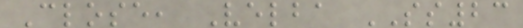Close, Velba SS23
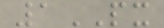1PX
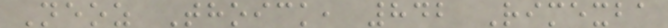Neoz Thoick, 842 Rimexba
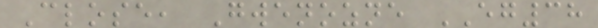Close, Gwenozne EG38
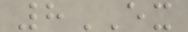8EX
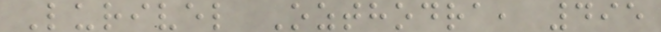Lurivel Ozthodra, 495
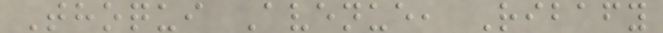Thoqui Avenue, Ribafy
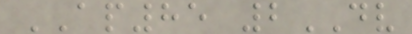AP85 2DV
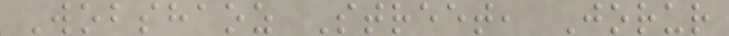Wobshaoz Street, Jorur
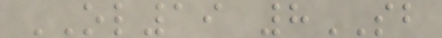OL19 8SB
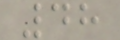48
